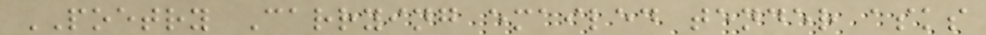POETRY Carrying emailed tender asks
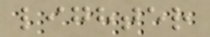lighter
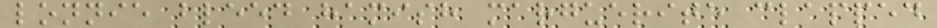lonnie bleed hamish marguerite clapped
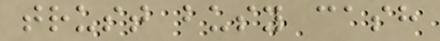trust busy cash
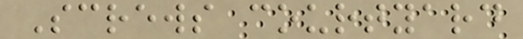Screws courtyard
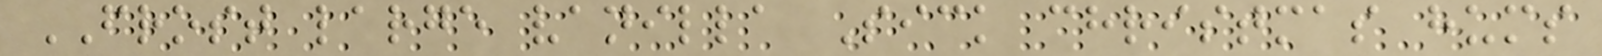FROST large vanilla Sick christmas hums
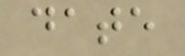date
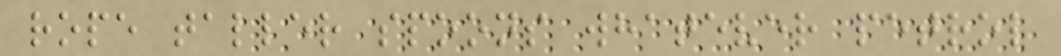rope taller spoons whatever petrol
